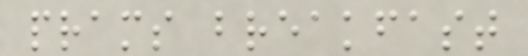prams breakfast
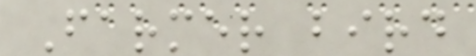Farmer bird
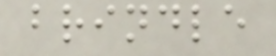brindle
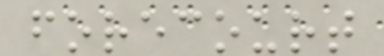forecourt
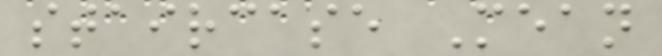staircase Mean
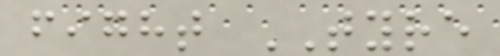fight TYRE
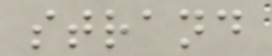strand
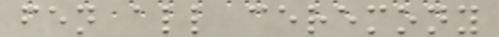fen all ceremony
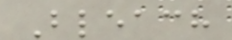Bleach
